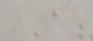A
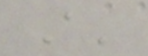A'
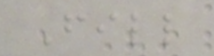Fill
